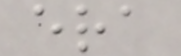era
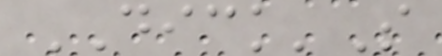DICK'S
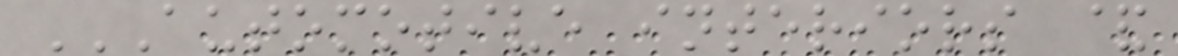AUTOMOTIVE INTERIORS &
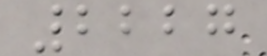2227
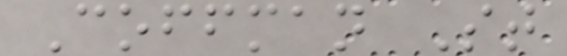Coffman St
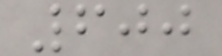600
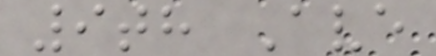9th Ave
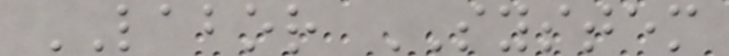LABOR SYSTEM
